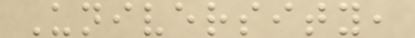University,
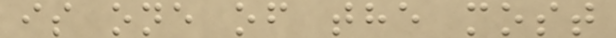is one of the most
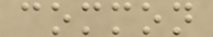common
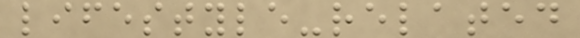lifestyle-related
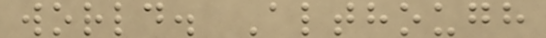world. Although
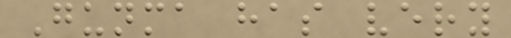Gunma has very
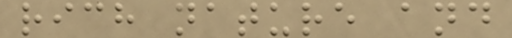rich nature and
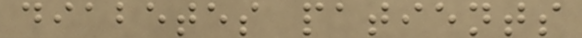diabetes patients
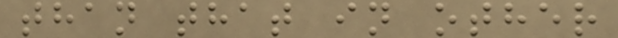than that in other
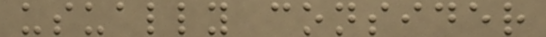usually consider
